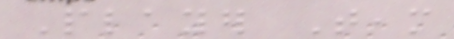Player Team
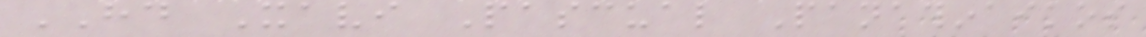HD Xavi Pascual Panathinaikos
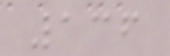136
